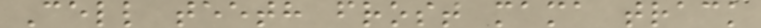Cell teeth frost mama track
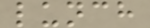lunch
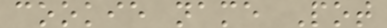cookie name Pot
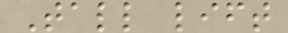Tall lift
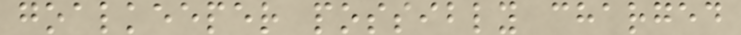goalkeeper possibly charged
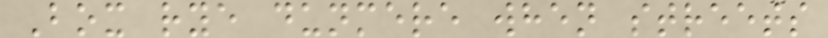Box rye dunmere when streets
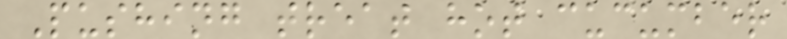Pushing treat hot cucumber
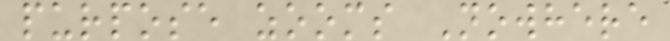purpose zooms Nowhere
